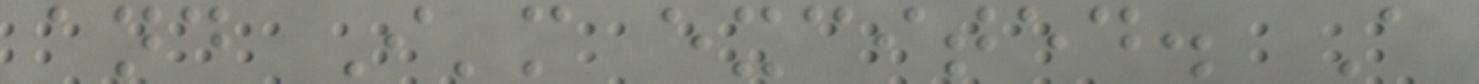and I'm excited. A
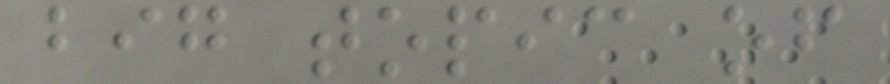big topic of
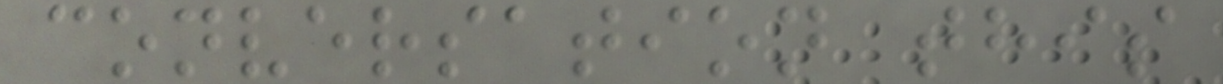conversation this
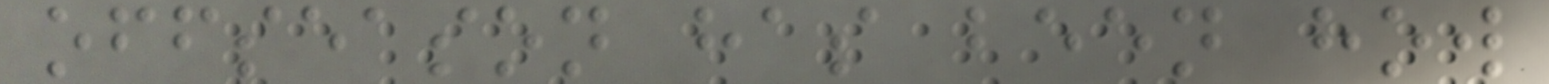offseason has been how
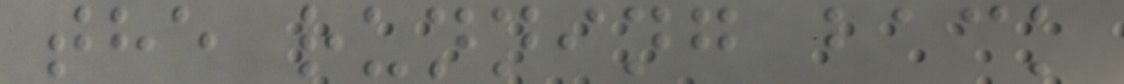the running back
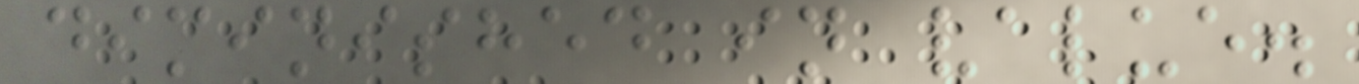diminished in value.
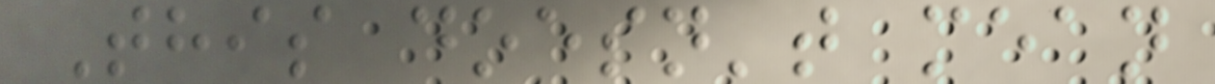This doesn't mean
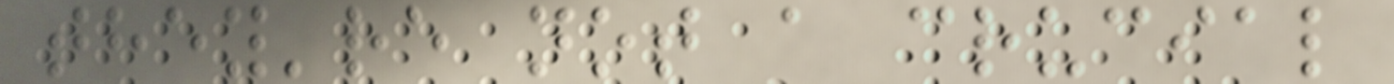they're not a crucial
